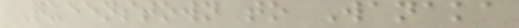Queenstown to Wanaka
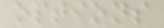options
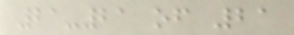21-21 of 21
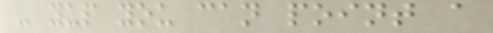- yup you can point a
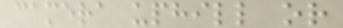camera uphill or
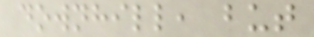downhill, but
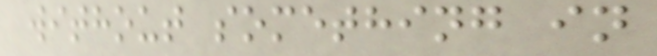without something in
